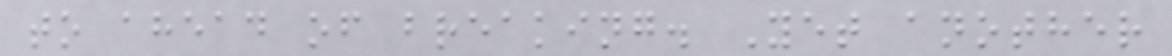to ahead of breaking. Yet another
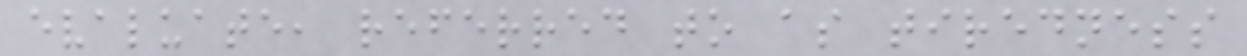evaluate, referred to as tiredness
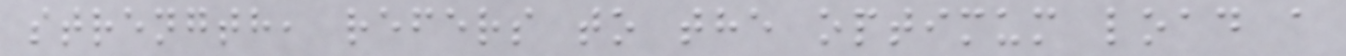strength, refers to the optimum load a
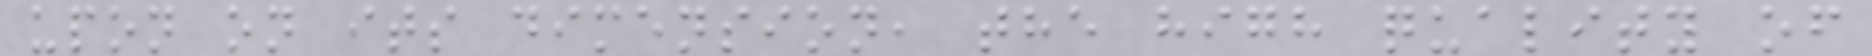upon on its dimension, the high quality of
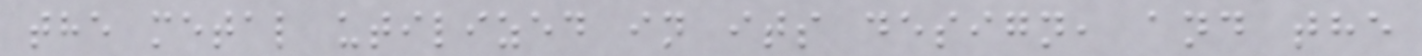the metal utilized in its design, and the
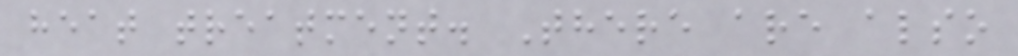heat treatment. There are also
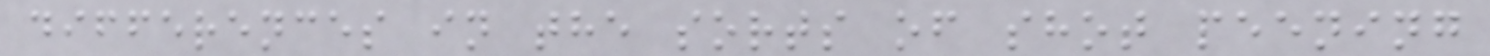differences in the sorts of shot peening
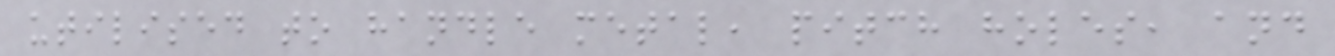utilised to handle metal, pitch holes, and
